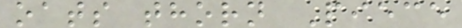oats thorn Piece
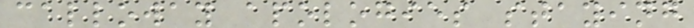calloway apologies staying
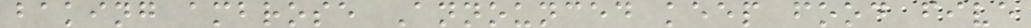baking ambrose Announced keep food five
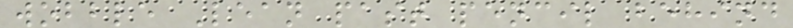wobble Lean past pencil behind
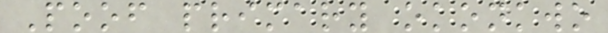Poof primary okonkwo
